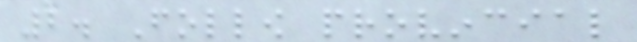2. Follow provincial
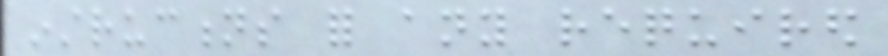instructions for any required
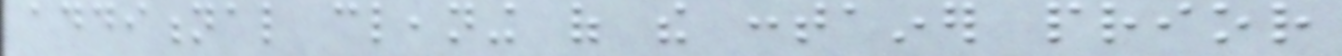additional cleaning of the container prior
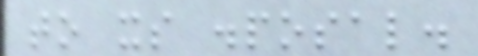to its disposal.
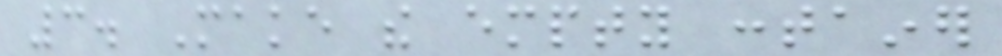3. Make the empty container
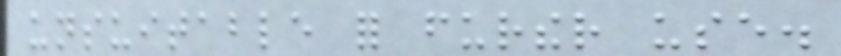unsuitable for further use.
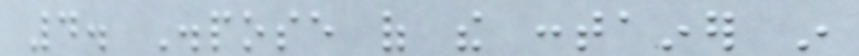4. Dispose of the container in
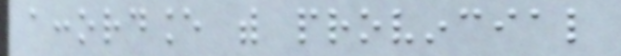accordance with provincial
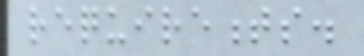requirements.
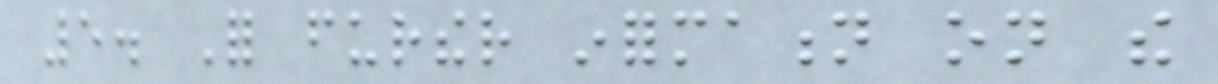5. For further information on the
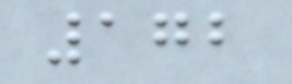172
